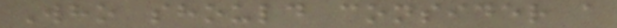Who should consider a
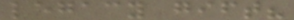legacy gift?
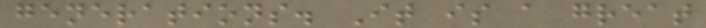generations. It is a great
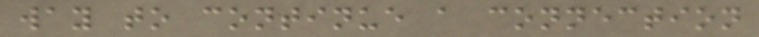way to continue a connection
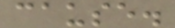cause.
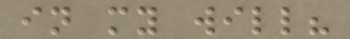in my will?
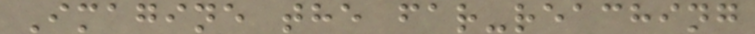Imagine the far-reaching
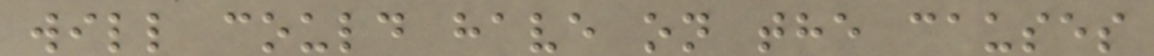will could have on the causes
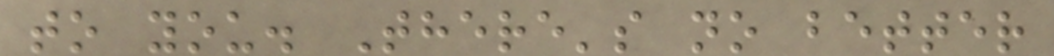to you. There's no better
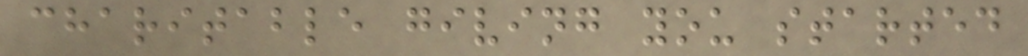charitable giving you started
